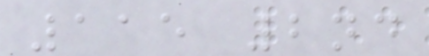115 2nd
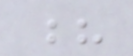?
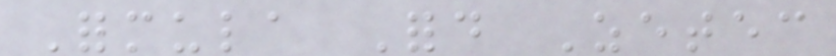Formula Ford Zetec
